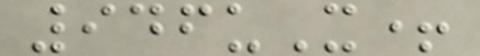946uX+
